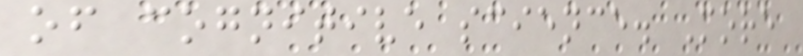of cognitive science. More
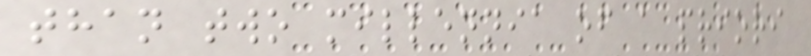than two millennia of a priori
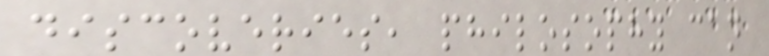discoveries, philosophy can
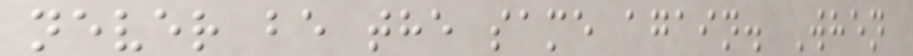never be the same again. When
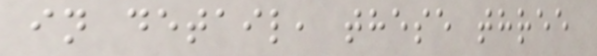in detail, these three
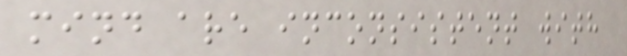mind are inconsistent with
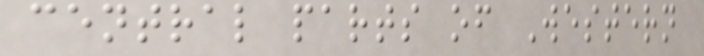central parts of Western
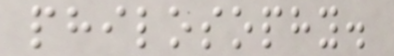philosophy.
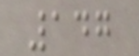147
